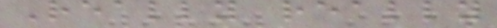Really really
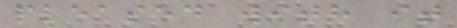pleased with it
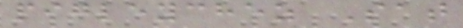pigleychez Sat
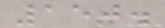150.
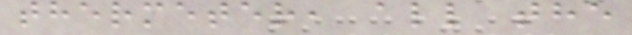thermeter, all the
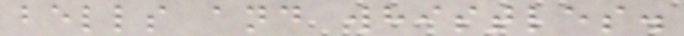bells and whistles.
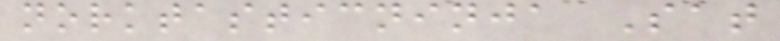norktasticninja Sat
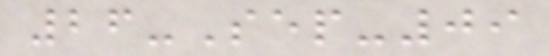26-Sep-09
